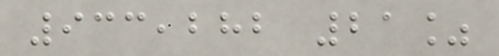933,282 21%
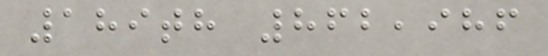189th 862,986
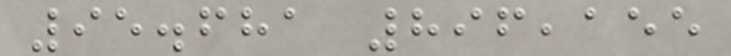95.681 896,155
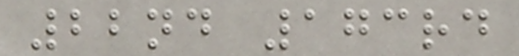22nd 173rd
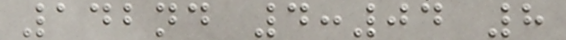142nd 4:04 8
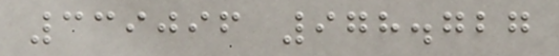339096 978.727
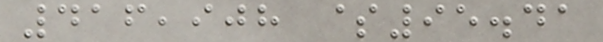416,908 $95.41
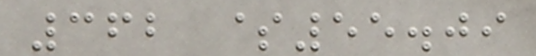362 $55.09
